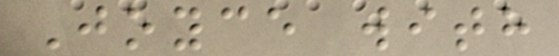Joyce with
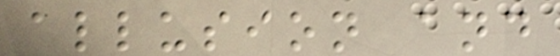allusion and
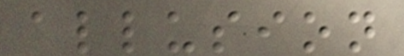allusion
